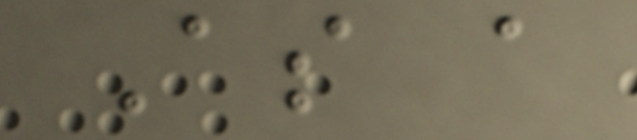As a
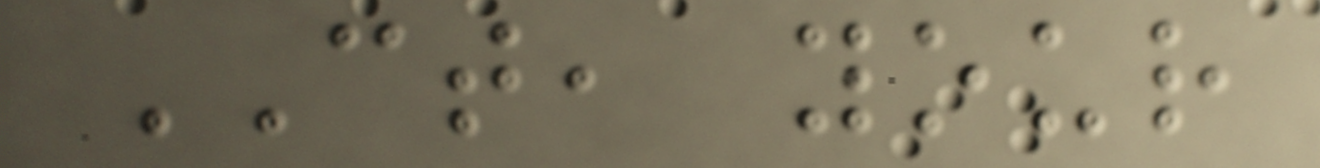CT, your
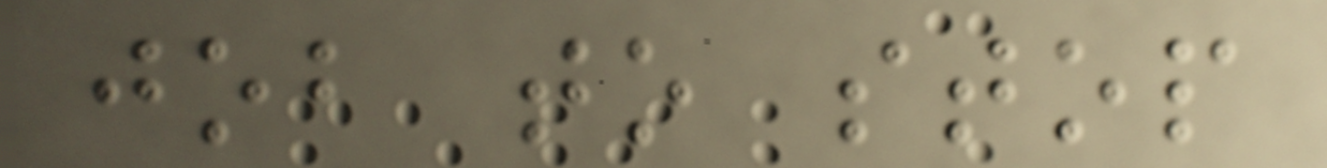job to stop
